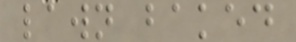lawn baked
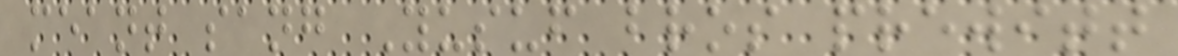meant sang Yusuf bros prewitt
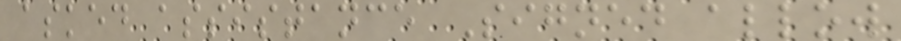asked assistance Signed allow
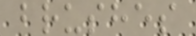brushes
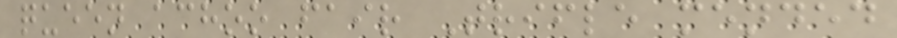queen achoo fair Trifle mended
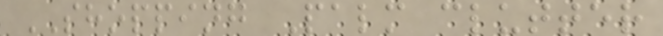SHOPPING Palm clutter
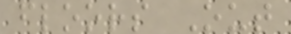floors Out
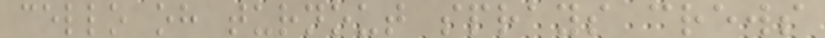cello oh turnout sprays crews
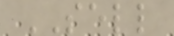SELL
